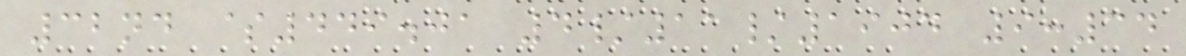32nd $449.01 4/11/1904 9:34
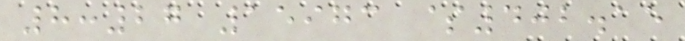8:27 15973 $402.15
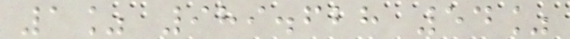1% 989.628 54%
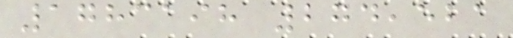1783198 274,521
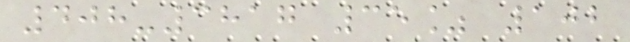408-3817 35% 102
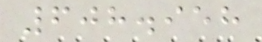608.958
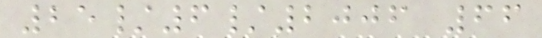25/6/2006 66
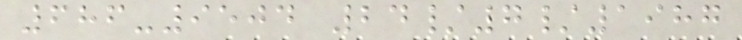686-9504 24/7/1987
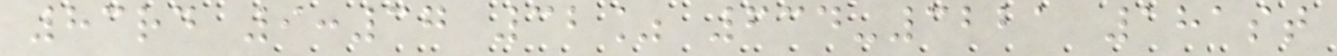83rd 9:37 32% 634-3221 181st
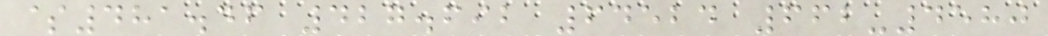$481.46 427.692 64524 662-4580
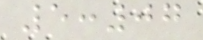5:07
